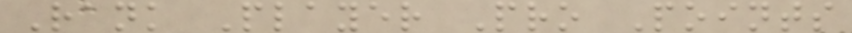Rank Player Pro Points
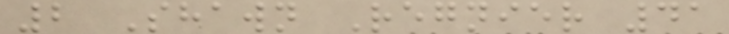2 Shawn Regnier 41
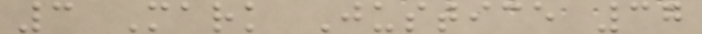3 Mark Justice 37
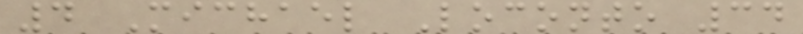4 Michael Loconto 34
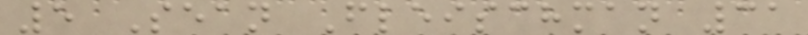5 Sean Fleischman 31
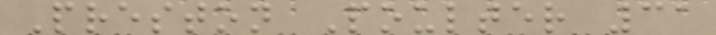Preston Poulter 31
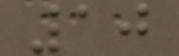10
